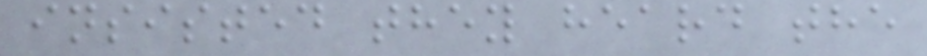insisted they heard the
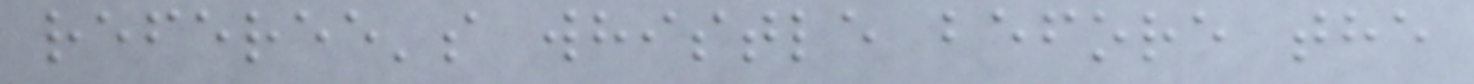referee's whistle before the
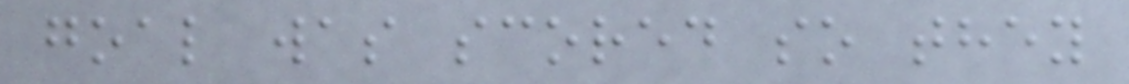goal was scored so they
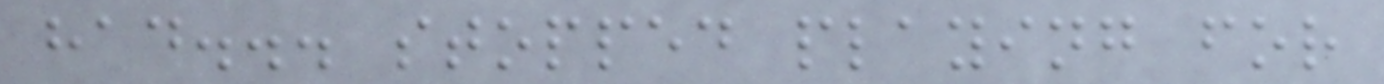had... stopped playing for
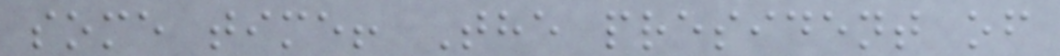some time! The president of
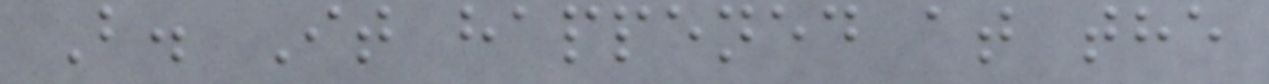B. It happened at the
